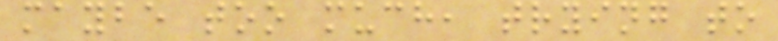maybe too much, trying to
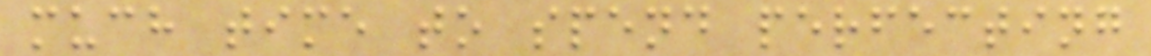much time to spend perfecting
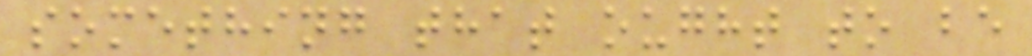something that ought to be
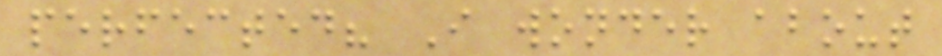perfected? I wonder about
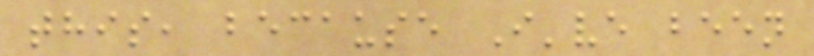this, because I've been
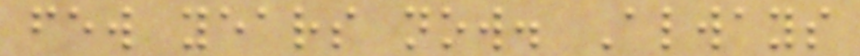few years now. Always
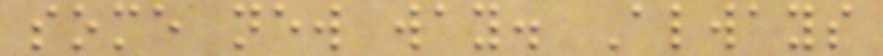some new way. Always
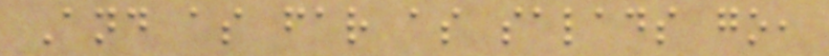And as far as salads go,
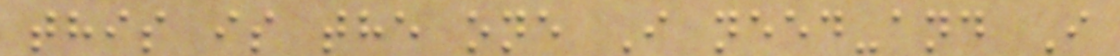this is the one I need-and I
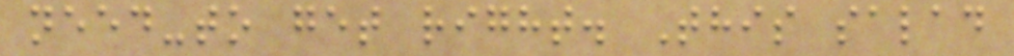need-to get right. This salad
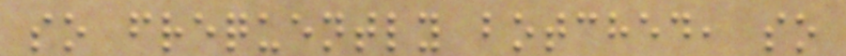so frequently botched, so
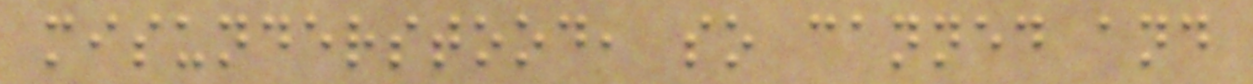misunderstood, so canned and
